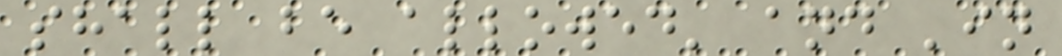shall be allowed' and 'in
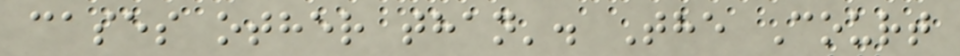cases other than'. The Court
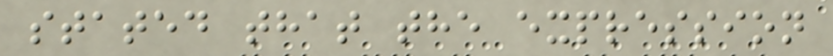stated that the expression
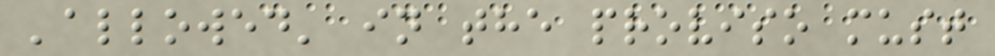'allowed' in the proviso must
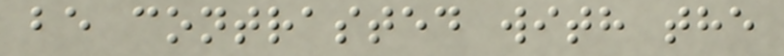be contrasted with the
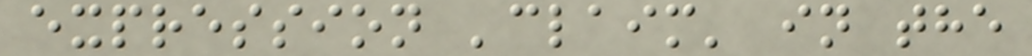expression 'claim' in the
